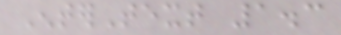EnterText 1.3
